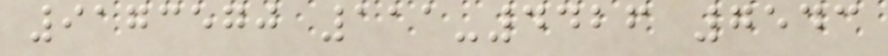9173570 111-4426 7543
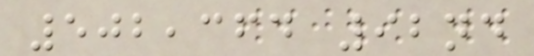502,364 92nd
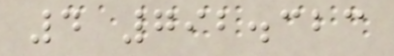4 792.323
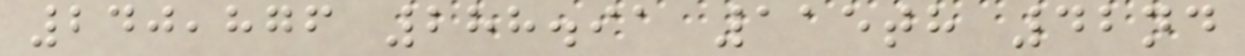240,876 288.91 115th 42nd
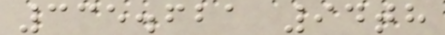335.621 94th
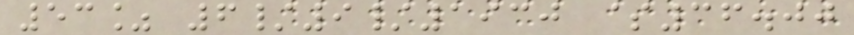53% 6/9/1930 $36.00
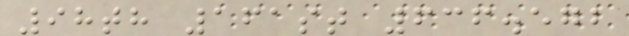98th 161st 636.572
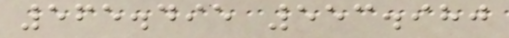565.495 553.980
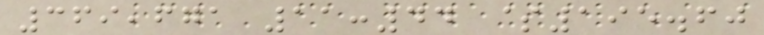369,671 11:44 $195.60
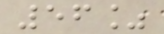56%
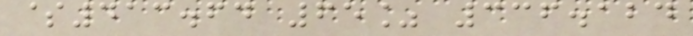$413.64 65% 336.124
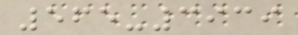565-3939
